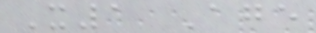X1 Age
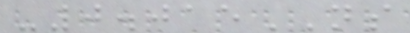-0.015NS
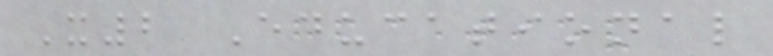X2 Educational
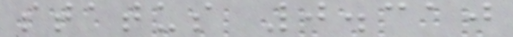status 0.310
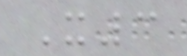X3
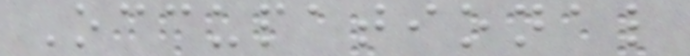Occupational
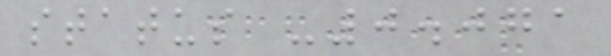status -0.071
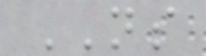NS
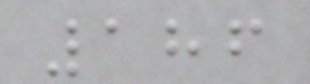186
